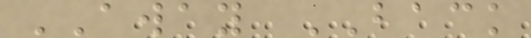AWAY BACK
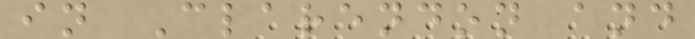in Clarendon and
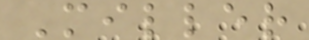Miller
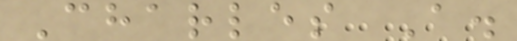Charles A.
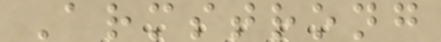Armstrong
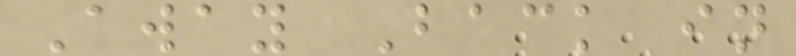Away Back in
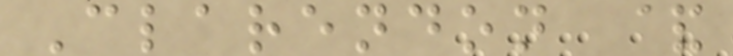Clarendon &
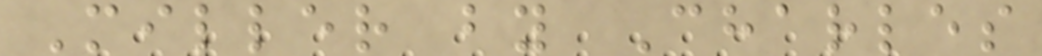Miller by Charles
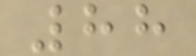88
